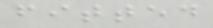fitted
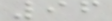96
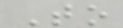To
